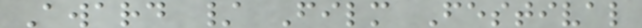Award / Film Festival
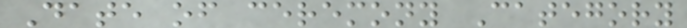Date of ceremony Category
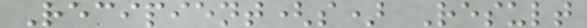Recipient(s) Result
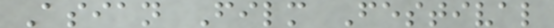Asian Film Festival
